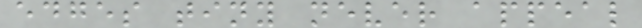edges tiny never appeal
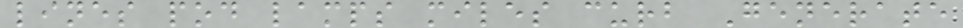lines pod lamps miles curb Generate
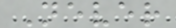Never
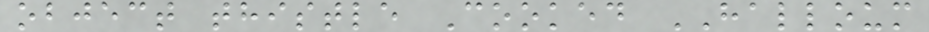object thistle Cooked HALLOUM
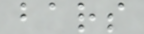bars
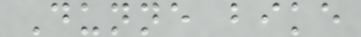Dunne bike
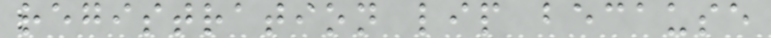registration lip because
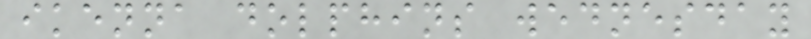ikenna dolphins wednesday
